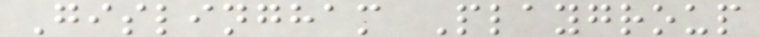Gislingham Playgroup
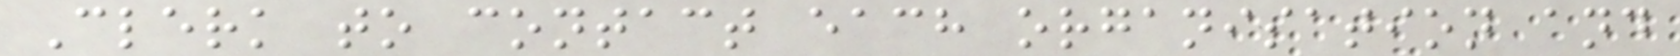Clerk to contact each organisation and
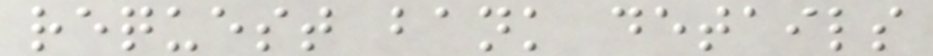request bank details
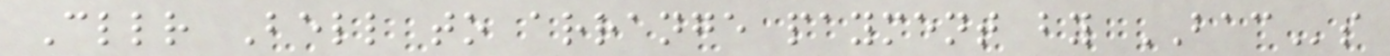Cllr Bell to arrange payment by BACs
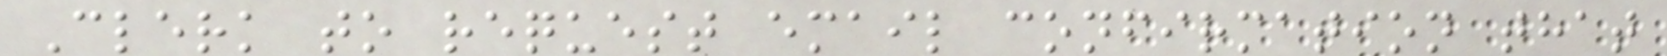Clerk to request email confirmation that
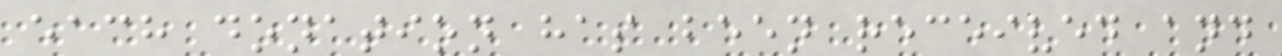each donation has been received and
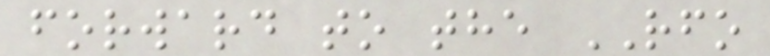forward to the RFO
